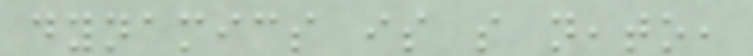dynamics is so neato,
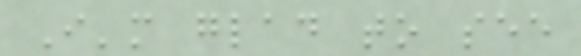I'm glad to see
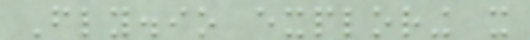Fly.io exploring it
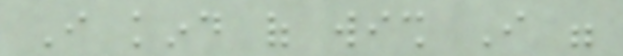I kind of wish I were
